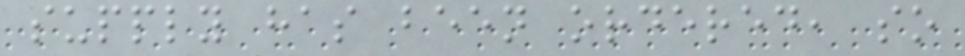supply has been ordered, so
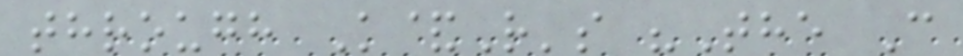through K&R's "The C
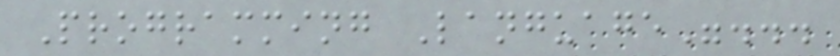Programming Language"...
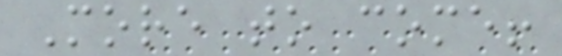More to come!
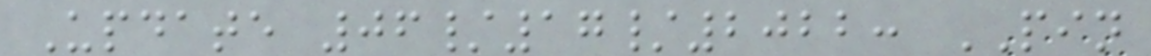Update 06/17/2022: PIN
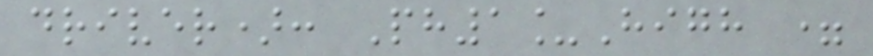driver): Ph1_High =
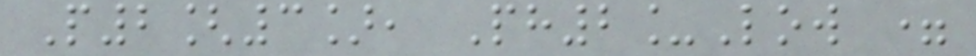P2[3], Ph2_Low =
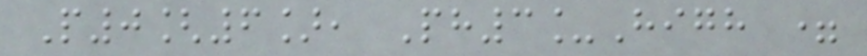P0[6], Ph3_High =
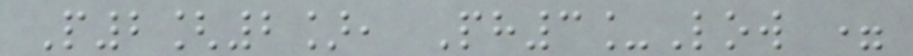P2[2], Ph3_Low =
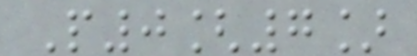P0[7]
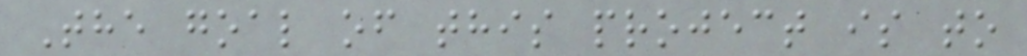The goal of this project is to
